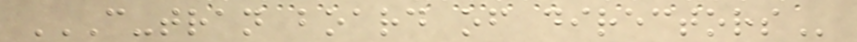C-TRAN BOARD OF DIRECTORS
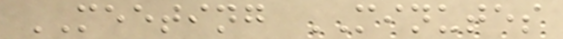MEETING MINUTES
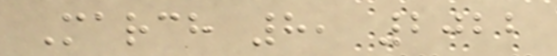March 8, 2022
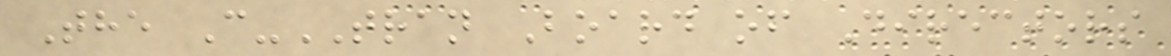The C-TRAN Board of Directors
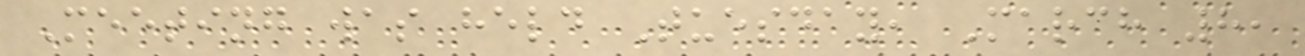Meeting was held Tuesday, March 8,
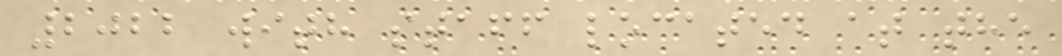2022 with staff located at the
